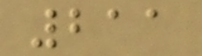211
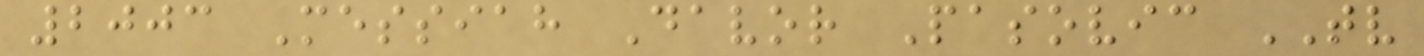2003 Messiah Davor Pasovic TV
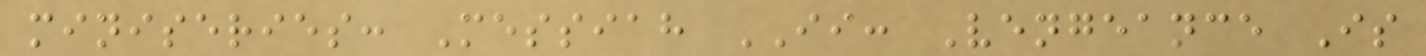miniseries: Messiah II: Vengeance Is
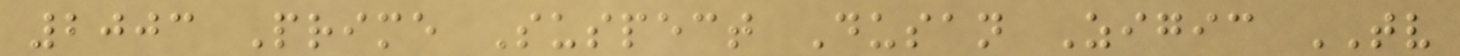2003 Prime Suspect Dusan Zigic TV
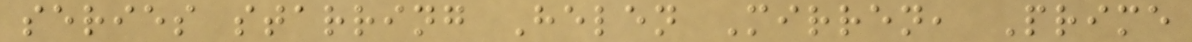series starring Helen Mirren, Prime
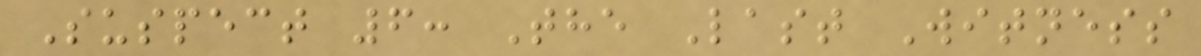Suspect 6: The Last Witness
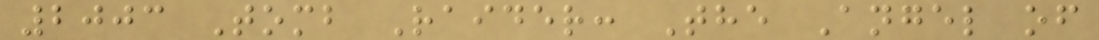2003 Tomb Raider: The Angel of
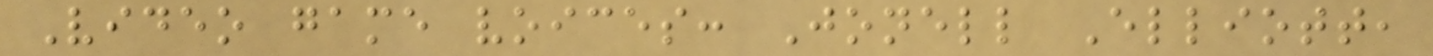Video game voices: Jonell Elliott,
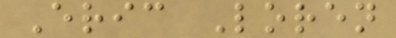Eric Loren
